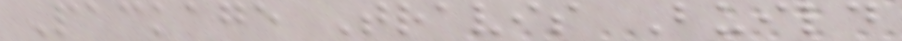Package Travis Build
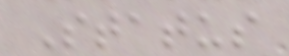Status
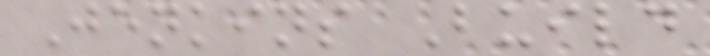Jenkins Build
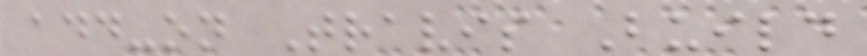add-on Travis Build
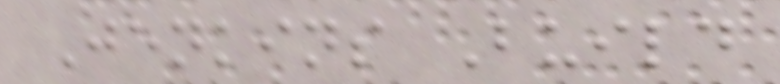Jenkins Build
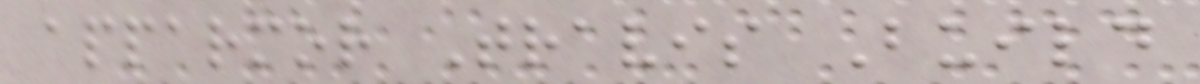apparmor Travis Build
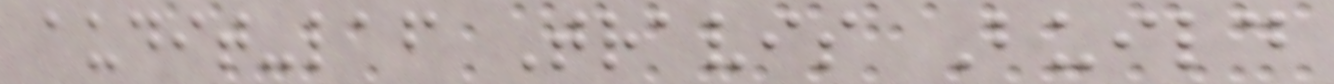audit-laf Travis Build
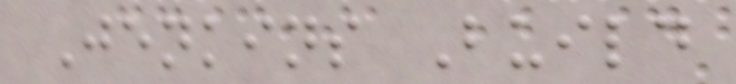Jenkins Build
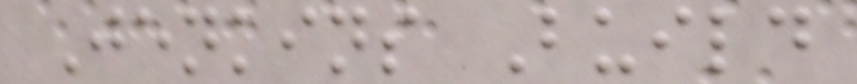Jenkins Build
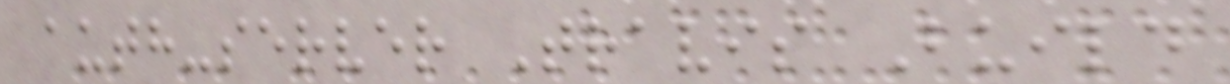auth-server Travis Build
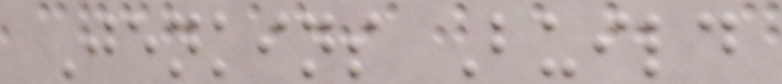Jenkins Build
